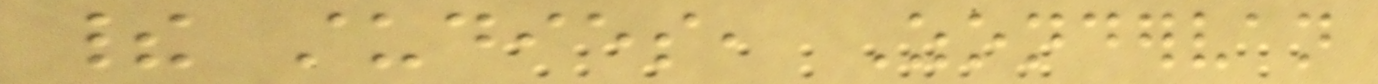their studies, Zondervan
